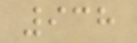938
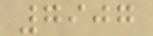7907
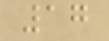17
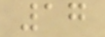17
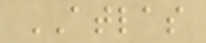ATLAS
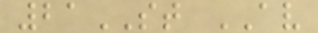21ST AV
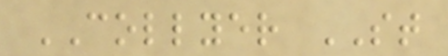COLLYER ST
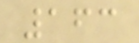163
